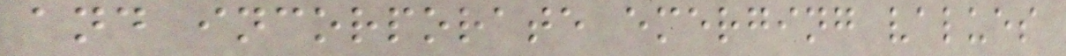and incorporate emerging values
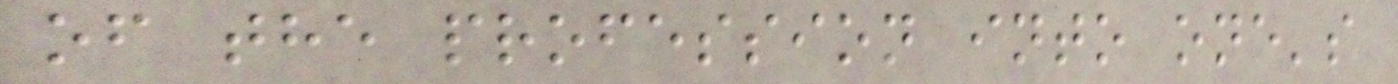of the profession into one's
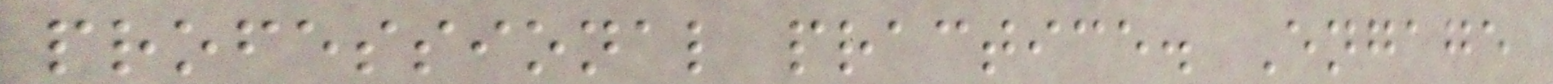professional practice. Engage
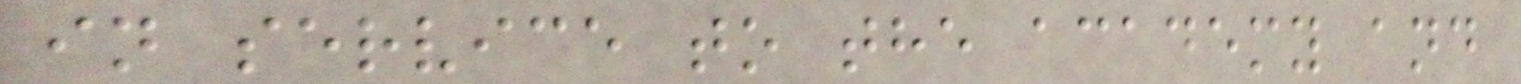in service to the academy and
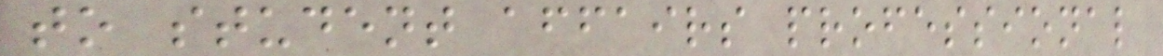to student affairs professional
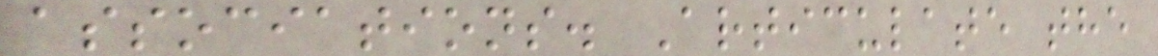associations. Articulate the
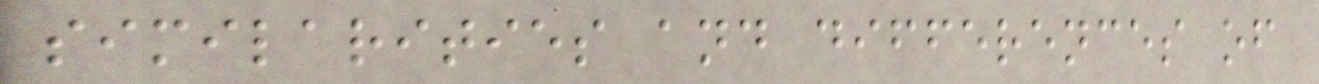similarities and differences of
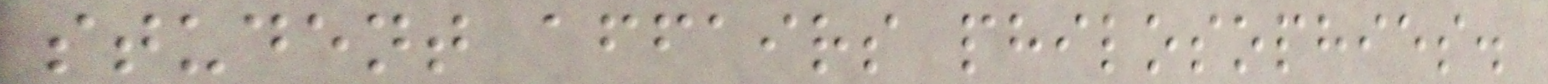student affairs philosophies.
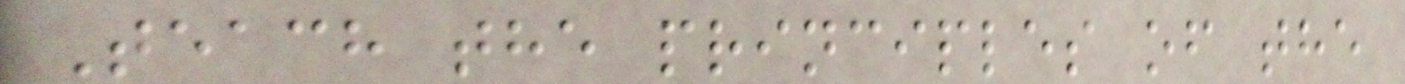Teach the principles of the
